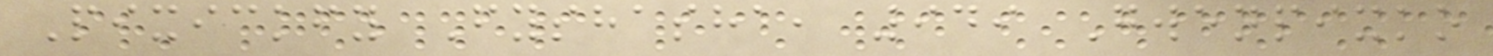Pixickfy Fyshasha, 949 Gwenpixko
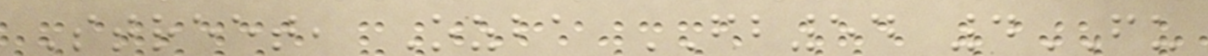Street, Ozba FB54 4FU
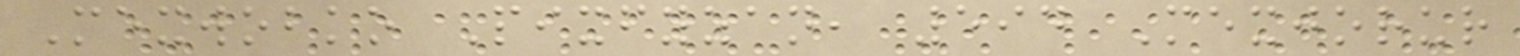Mexwobko Pixfyzan, 594 Mexjorur
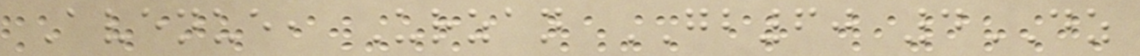Avenue, Urzan GB60 4DZ
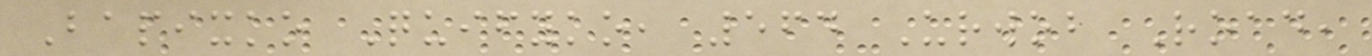Bapixko Quifyko, 564 Urwob Road,
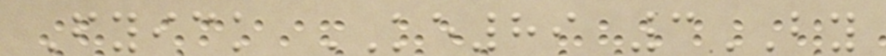Fyick KE89 3BY
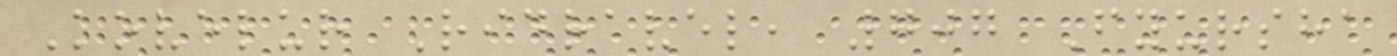Kovelur Ridravel, 707 Fyursha
